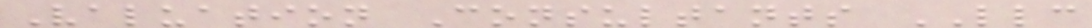Valuation Consultants LLC
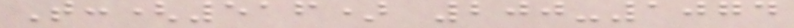T:(516) 200-1074
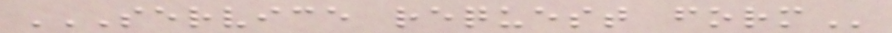SERVICE REQUEST FORM
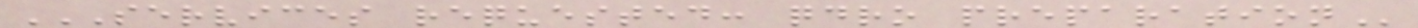SERVICES REQUESTED: QDRO PREPARATION
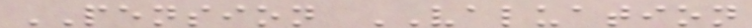PENSION VALUATION
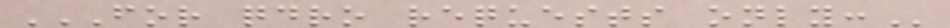FOR QDRO REQUESTS ONLY:
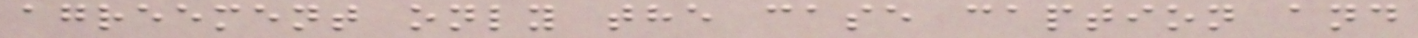agreement only the case caption and
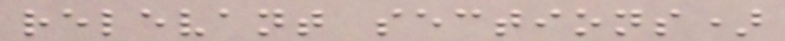relevant sections)
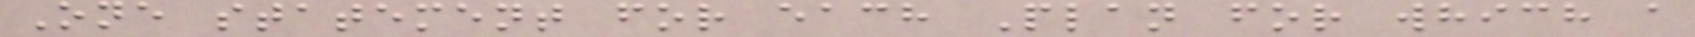One statement for each Plan for which a
